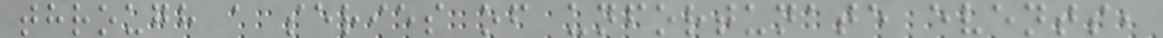through a series of unfortunate events,
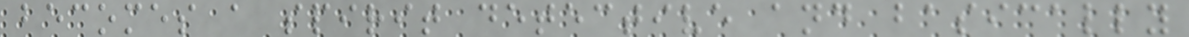becomes a spirit detective and basically
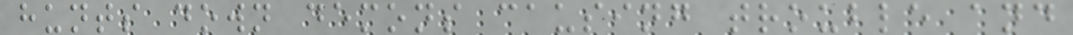hunts down demons causing trouble and
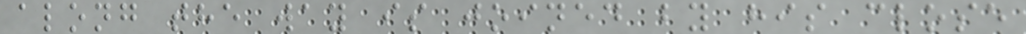along the way is joined by his close
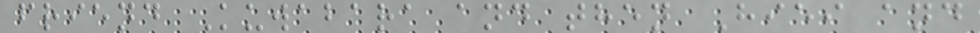friend Kuwabara and then Hiei and
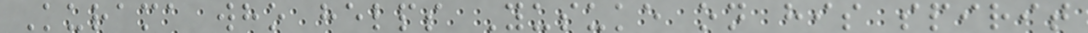Kurama who helps Yusuke on his spirit
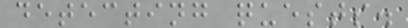detecting quests.
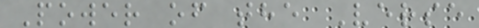Power of the Verse
